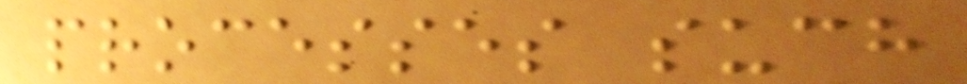processes such
